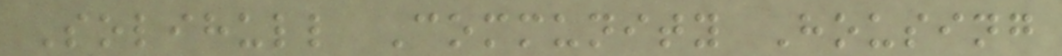Solihull Community Housing
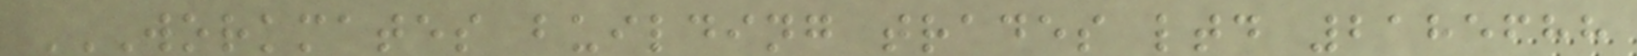WORKMATES BUILDING TRADES LTD 2185688
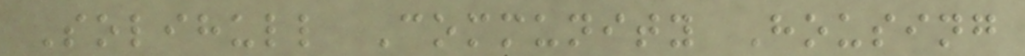Solihull Community Housing
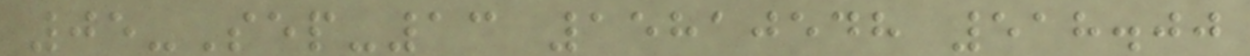05-Sep-13 15810548 518.00
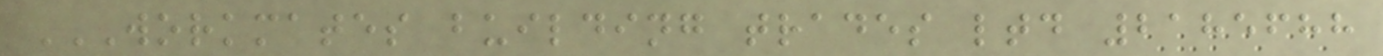WORKMATES BUILDING TRADES LTD 2185688
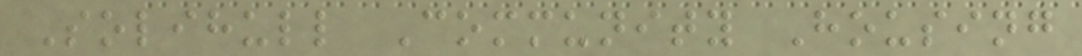Solihull Community Housing
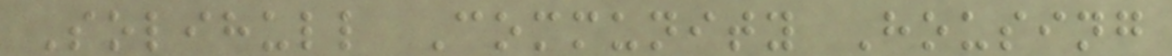Solihull Community Housing
